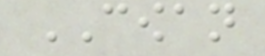COWAN
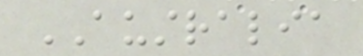AUSTRALIA
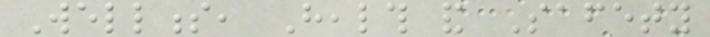Wellness, Health and Safety
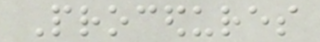Procedures
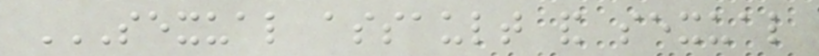SEXUAL ASSAULT AND SEXUAL
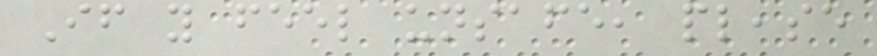If you feel unsafe, please
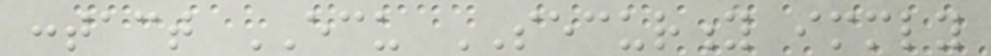contact ECU SECURITY immediately
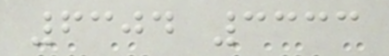6304 3333
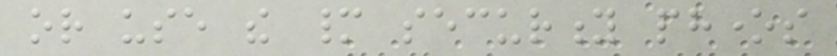or use the many security phones
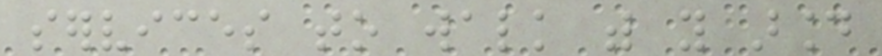services to walk with you around
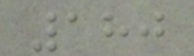180
